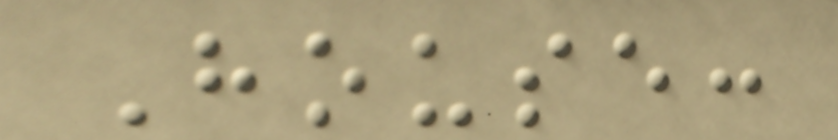House:
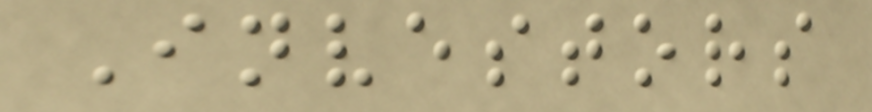Investors
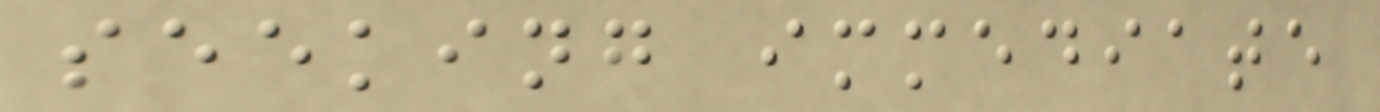seeking immediate
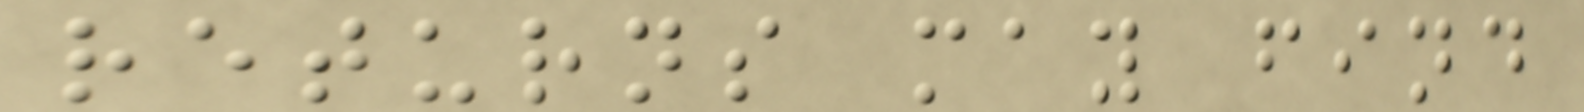returns may find
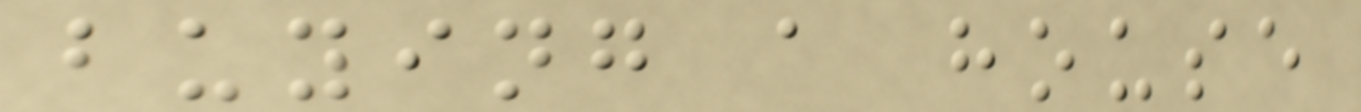buying a house
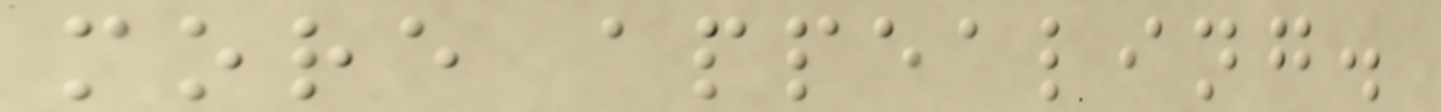more appealing.
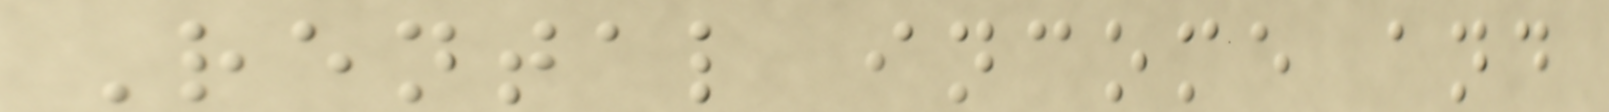Rental income and
